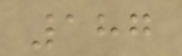187
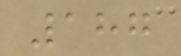187
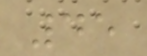45
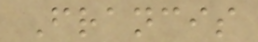Francis
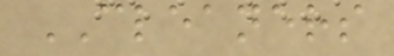CLEANERS
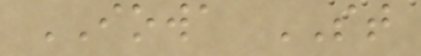IOWA ST
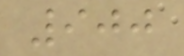900
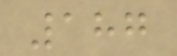187
